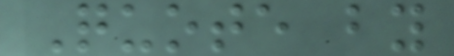Quote by
